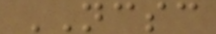NCSC
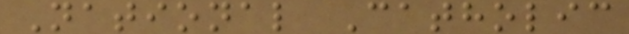National Catholic
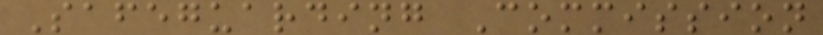Safeguarding Commission
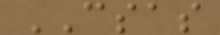CSAS
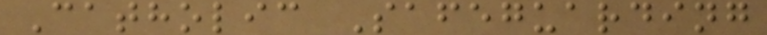Catholic Safeguarding
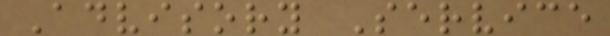Advisory Service
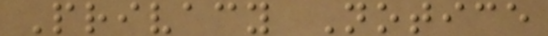Privacy Notice
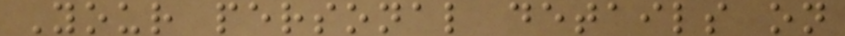Your personal details on
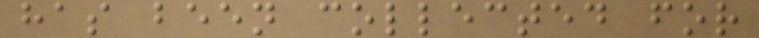has been collected for
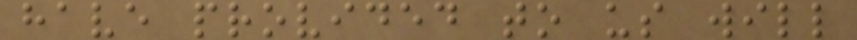have provided to us will
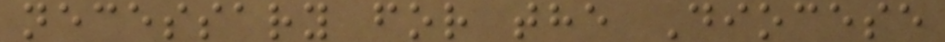necessary for the Diocese
